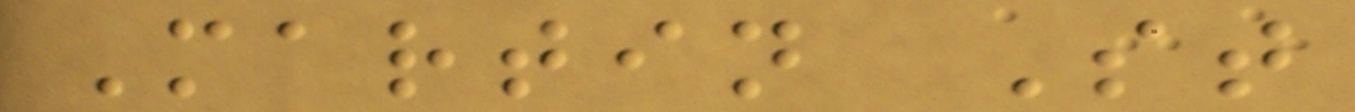Martin St
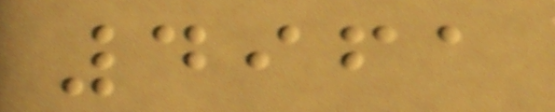4961
